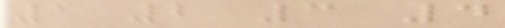1 2 3 4
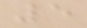5
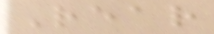Rear
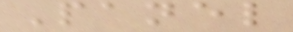Panel
